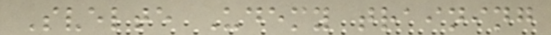Svelte Udemy training
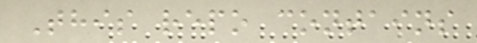This repo contains
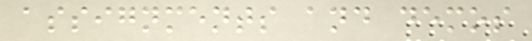assignments and demos
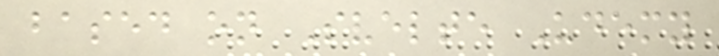based on Svelte Udemy
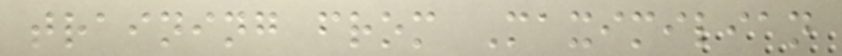training from Maximilian
